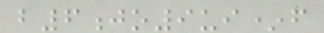b6jo9ui*f
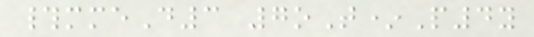#mmeD3 7oT*P4y
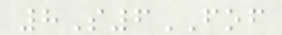8S6FOF
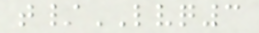t/LVQ3
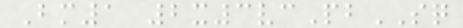Bm1 2x3vcPbSQ
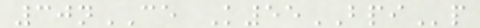30nCE K55BPIp
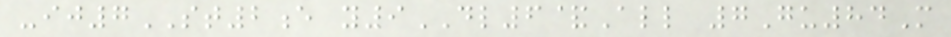-ij7ST2e y9DL6&All 7Gu84M
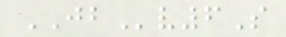JBv6S
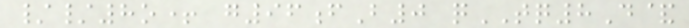//8o+ g96fB0 qTQ8D&
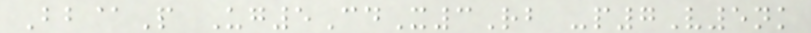Bb@P Ug5CdX3Rb -p7V5nk
